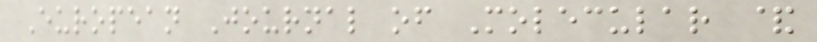European Journal of Molecular &
